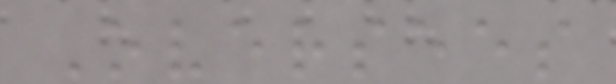Oversees
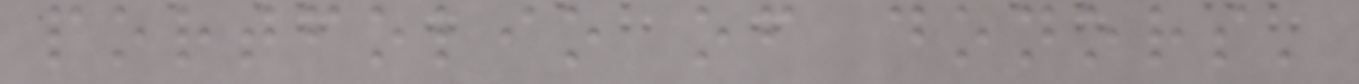portfolio of donors'
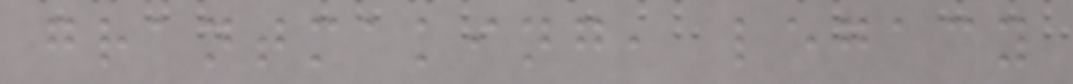grantmaking, legacy
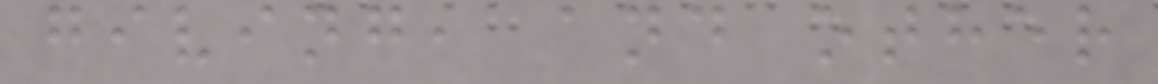giving, and other
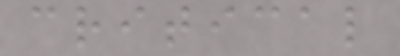critical
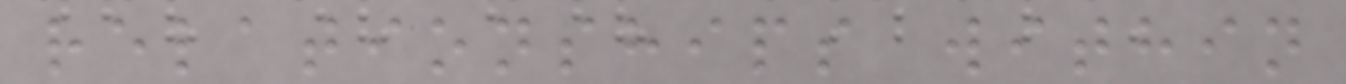relationships within
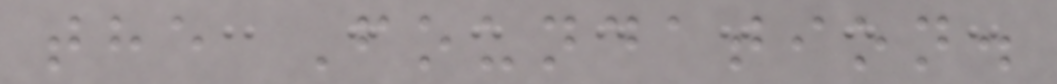the Foundation.
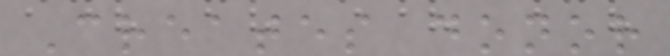Creates donor
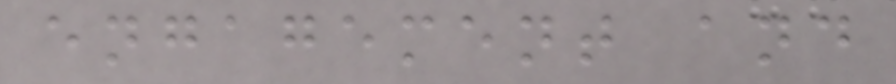engagement and
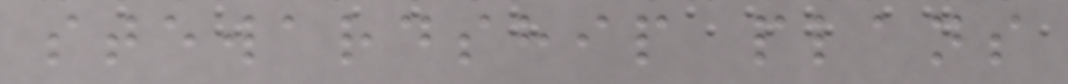stewardship plans
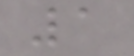1
